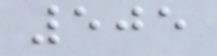505
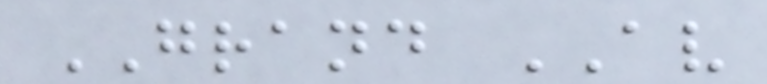GRAND AV
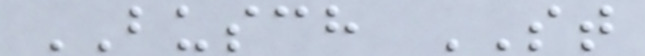BUSCH ST
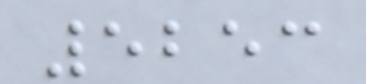5253
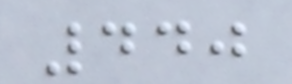440
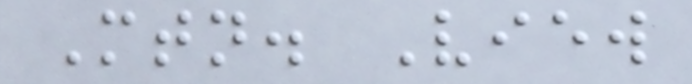Mtn. View
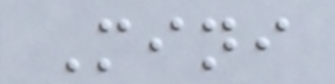Mini
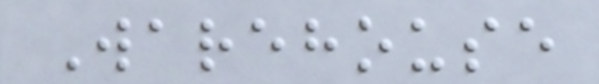Warehouse
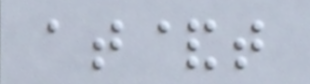at&t
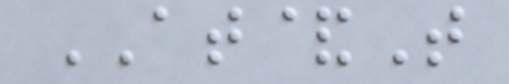AT&T
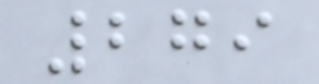279
